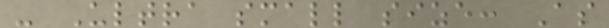- Ultra small size: As
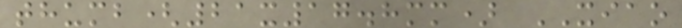thumb(21x17.8mm) XIAO
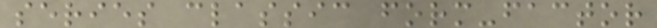series classic form-factor
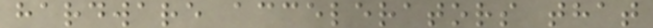hardware accelerators that
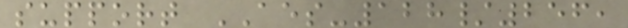support AES-128/256,
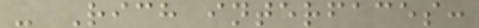- Rich interfaces:
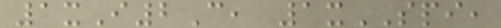1xI2C, 1xSPI,
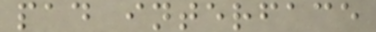pad interface
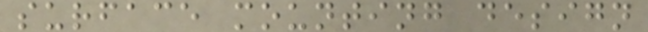surface mounting design
